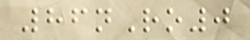86nRo0
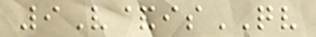9V&isQV
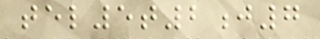tel5t2j7
